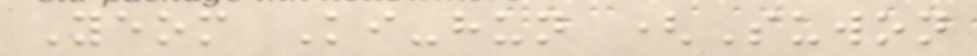Yeom Ki-hun (Suwon
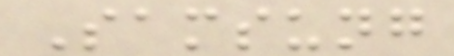Samsung
